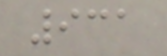931
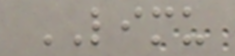LIMU
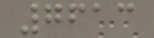7613
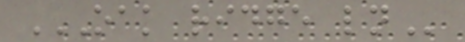OAK RIDGE LN
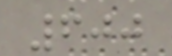600
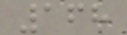168
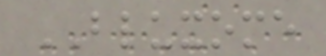BLUXOME
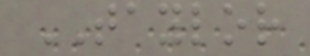TAYLOR
